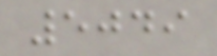5049
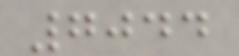7044
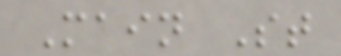Main St
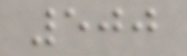500
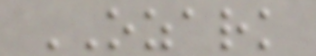OZARK
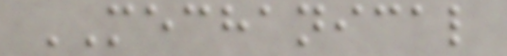MECHANICAL
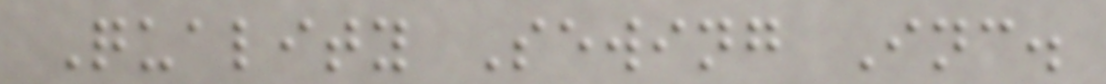Quality Sewing Inc.
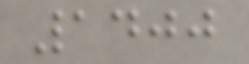1400
